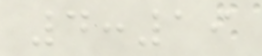4:19
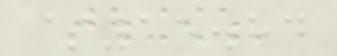$15.84
